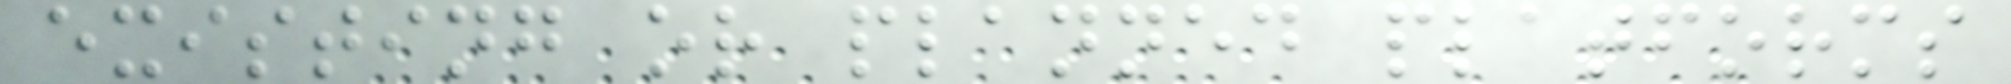existing or planned platforms
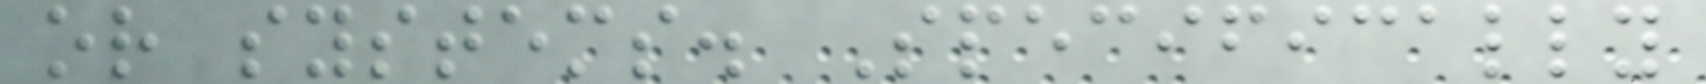or systems. Specifically
